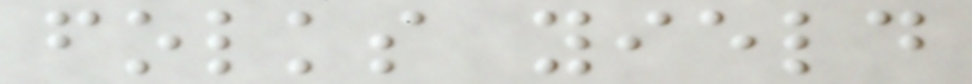folks yield
